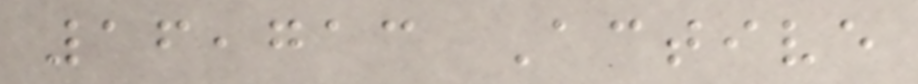16,713 Active
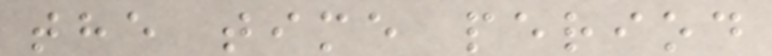the time period
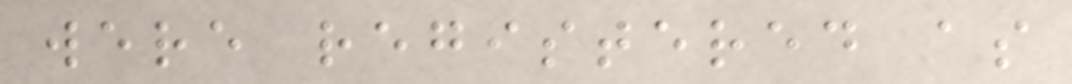were registered as
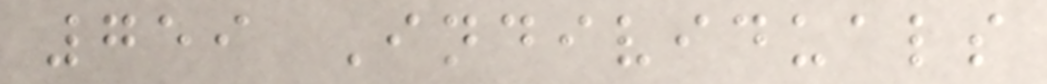759 Individuals
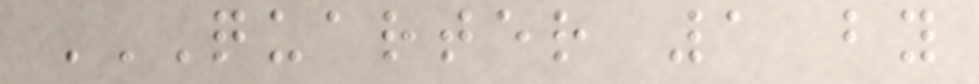QUARTER 1 BY
